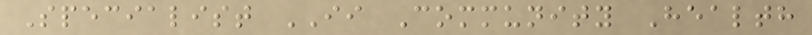Specialist II Community Health
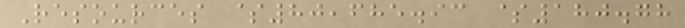Resources $80,685.93 $180.78
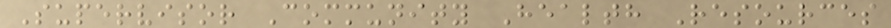Supervisor Community Health Resources
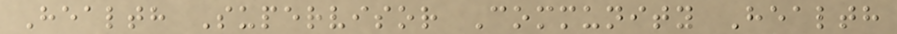Health Supervisor Community Health
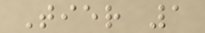Tier 1
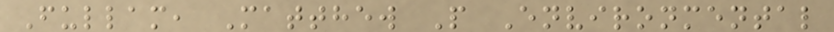Fullam, Matthew P Environmental
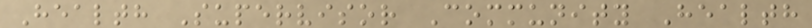Health Supervisor Community Health
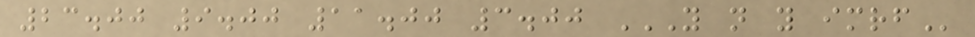23.00 9.00 11.00 3.00 Y N Y IMRF
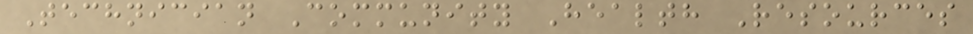Technician Community Health Resources
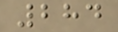284
